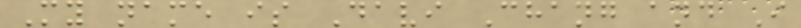My name is Davi Chang and I
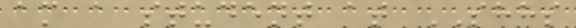am a student at SHHS
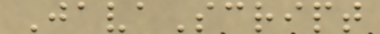JavaScript
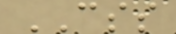CSS
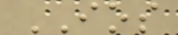IOS
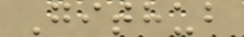Github
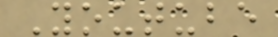Youtube
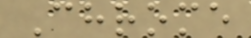Chrome
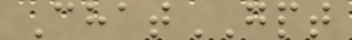ChatGPT
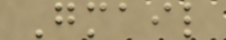Gmail
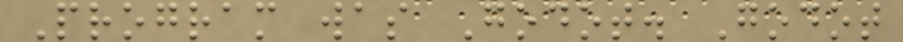Program was Godot. Godot
